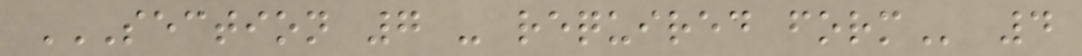SECTION 7 - REQUIRED FORM 4
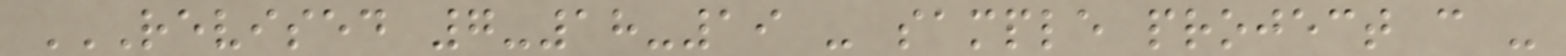REVISED 7-18-19 - SAMPLE PROJECT C -
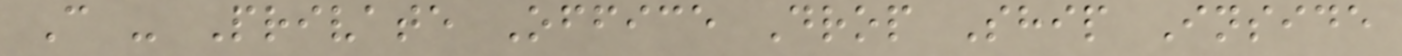C - Private Office Drop Ship Inside
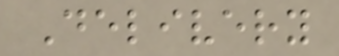Delivery
